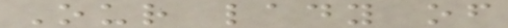Our lady of
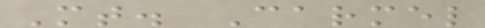Mt. Carmel
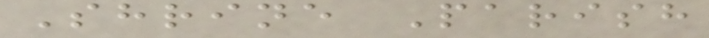Shrine Parish
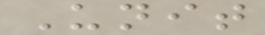Unit
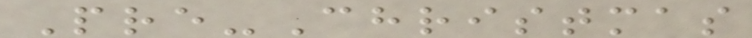Pre-Christmas
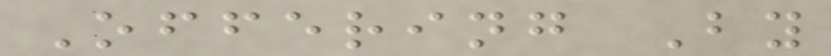Offering By
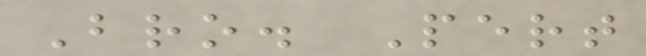Bro. Pert
